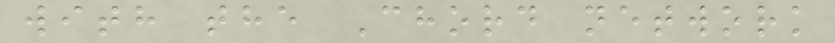with the Chord network
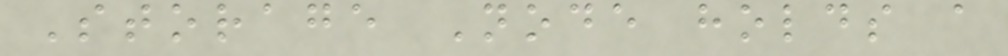Storage Node holds a
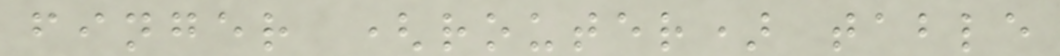finger (router) table
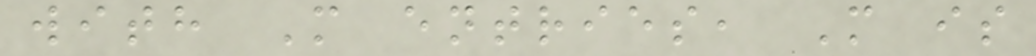with M entries, M is
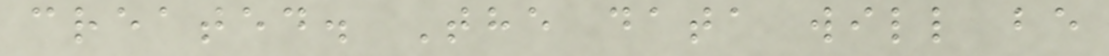created. The data will be
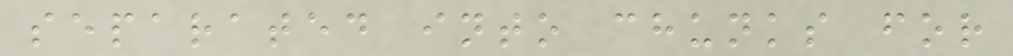separated into chunks for
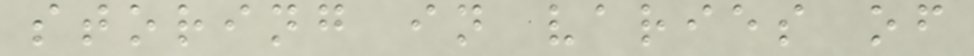storing in varies of
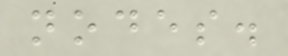nodes.
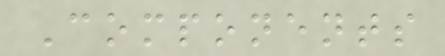Components
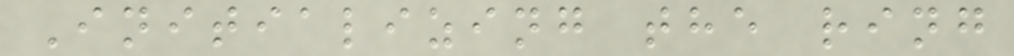Initializing the ring
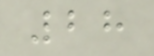28
